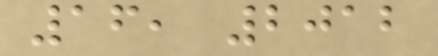16, 2012
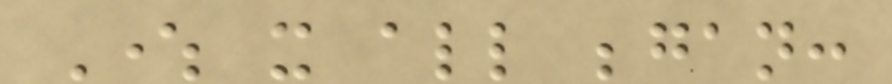Where it all began:
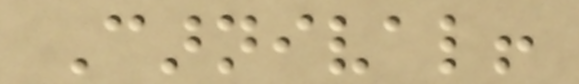Carnival!
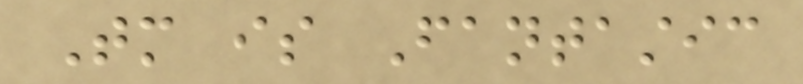Tomorrow is Fantastic
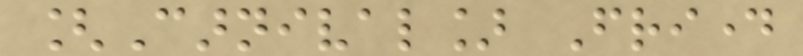[Carnival] Friday
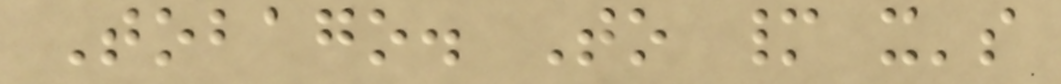Tobago. To many it's
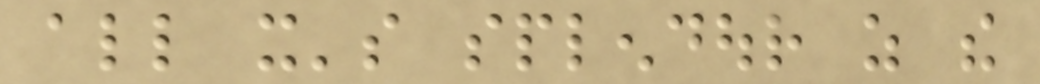all it's splendour as the
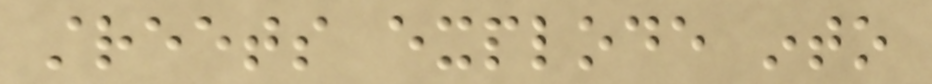streets explode into
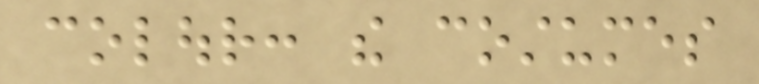colour: the costumes
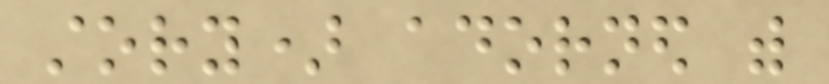story) adorned with
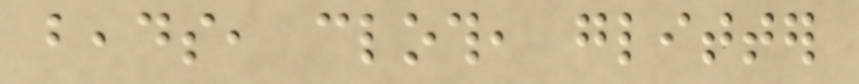beads, cloth, glitter
